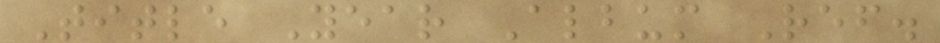Title Year Album Ref.
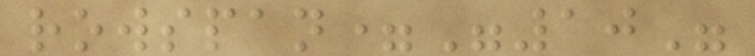rowspan="10"
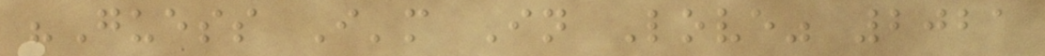"Guess I'm In Love" 2021
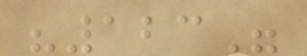"123"
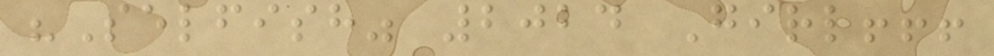"Selfish" 2024 Girl!!!
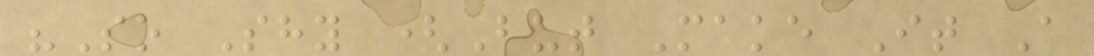"So Shy (But Make It A
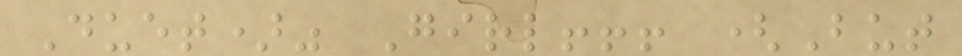Duet)" Girl!!! (But
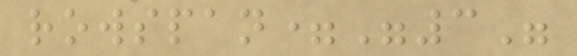rowspan="3"
